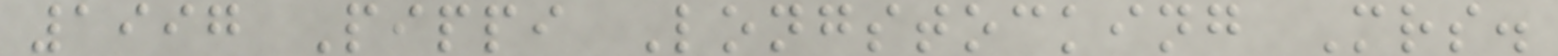1997 Pippi Longstocking Mrs.
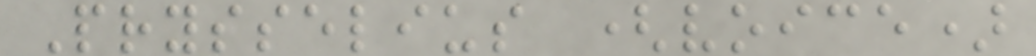Prysselius (voice)
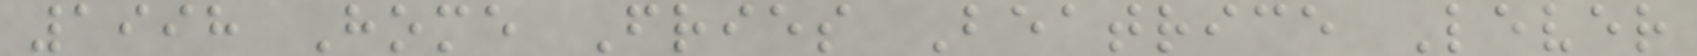1998 Home Fries Beatrice Lever
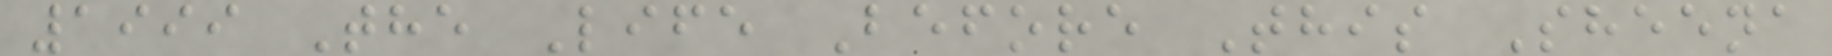1999 The Life Before This Sheena
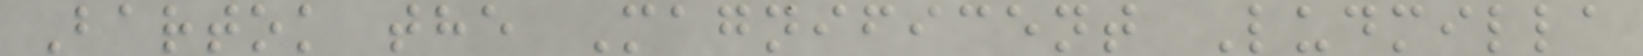Bartok the Magnificent Ludmilla
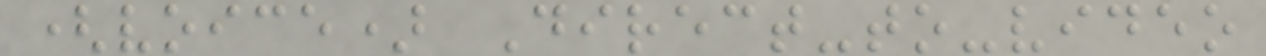(voice) Direct-to-video
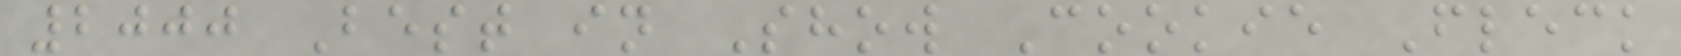2000 Best in Show Cookie Fleck
